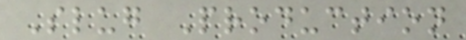Slug Production
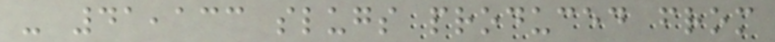- 41,133 slugs produced from
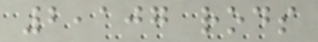2,107 rods
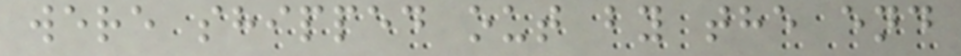were shipped out by the end
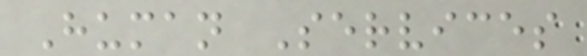Human Services
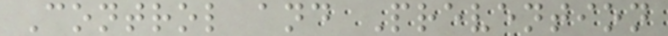Control and Prevention
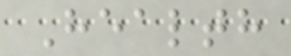Health
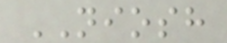NIOSH
